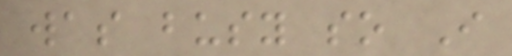was busy so I
